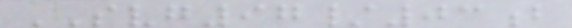SVG97/03b
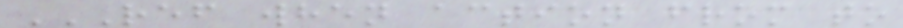REF WHEN ACTION FROM TO
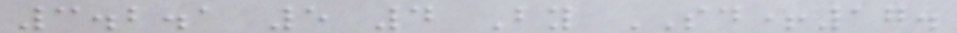3.2.1 5 4 By SD+17.
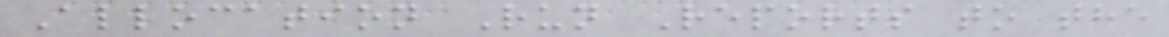Allocation Run Reports to the
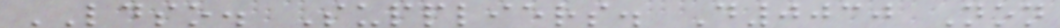LDSO. Suppliers. D0030 Non
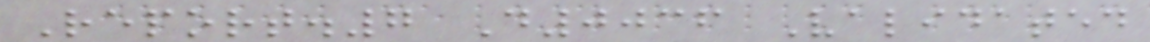Report.7 D0036 Validated
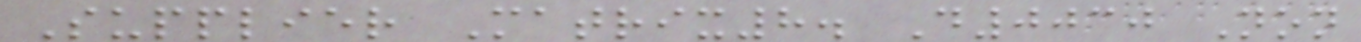Supplier Matrix8. D0030 Non
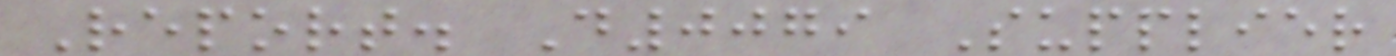Report. D0079 Supplier
